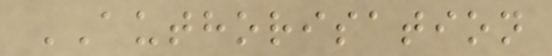AUTHORISATION
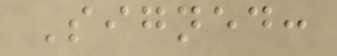Signed:
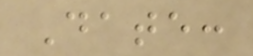Date:
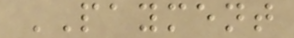PAYMENT
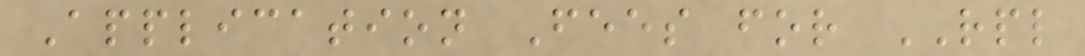Application Fees for RPL
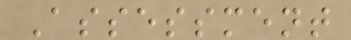Assessment
